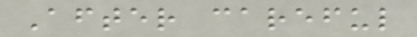After careful
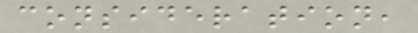consideration,
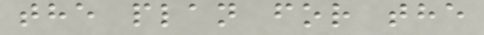the plan for the
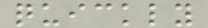quickly
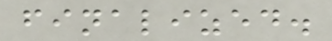finalized.
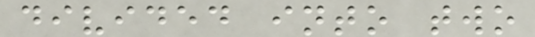divided into two
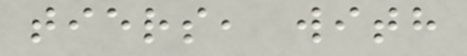tiers, with
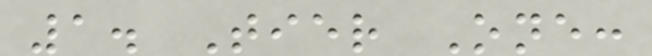1. Tier One:
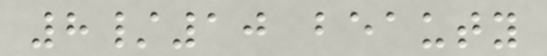8/10 beauty
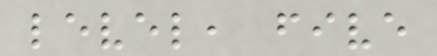level, five
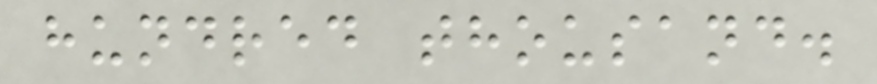hundred thousand.
